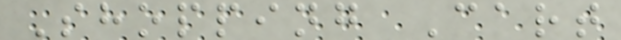Shopping Cart
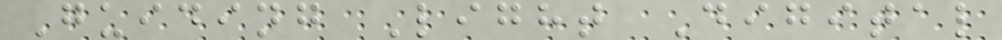Guiding Light Digital
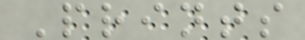Prints
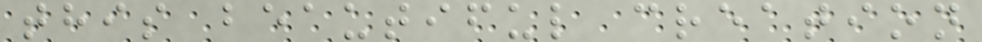this beautiful creation
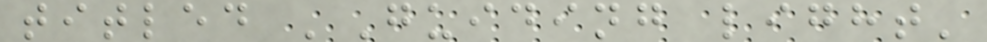titled 'Guiding light'
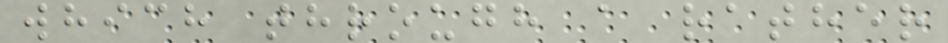which through a rather
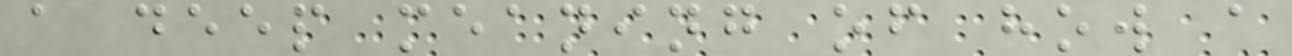a deep meaning of how a
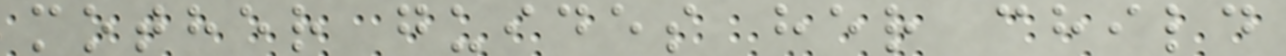mother guides her child
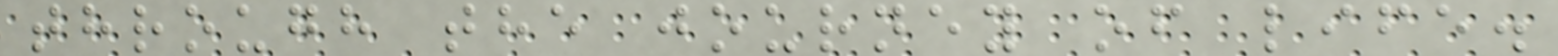through the journey of life.
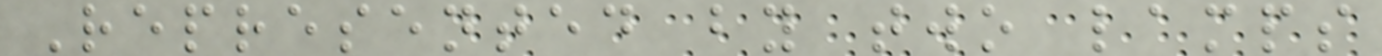Represented by two lamps
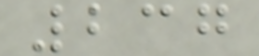237
